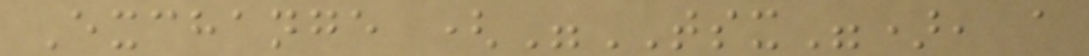Exchange ("TSX"), a
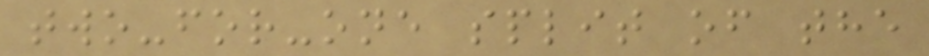two-for-one split of the
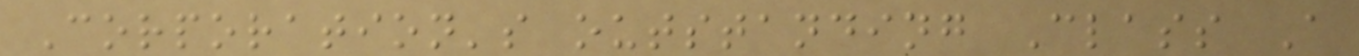Corporation's outstanding Class A
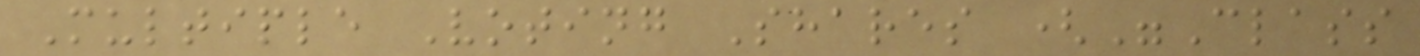Multiple Voting Shares ("Class
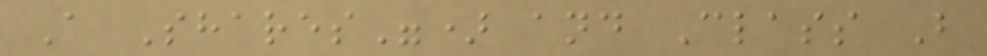A Shares") and Class B
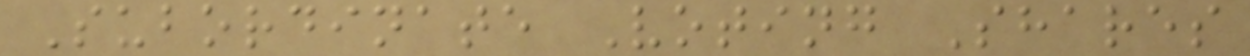Subordinate Voting Shares
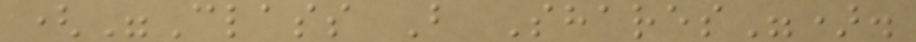("Class B Shares").
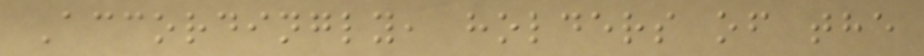Accordingly, holders of the
